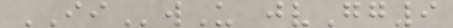IIwU jvGg9
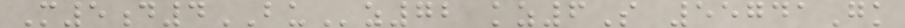M5d4BUz72 kz6S 55741Gk
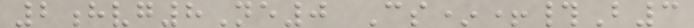2hvg8Ne0 Cs*+#B3
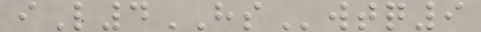iL4HSwtq9
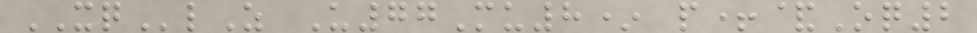XQlZ U77Mu8* p+&Oq2
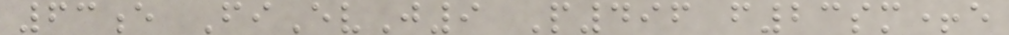63e FiEvJ9 P496 f23sm+e
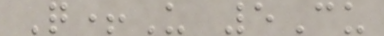Q+U 5Cu
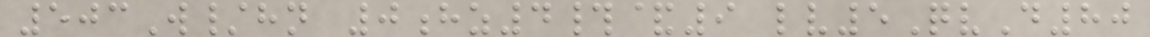503W/hn 0hz4#&9 lv5QvD80
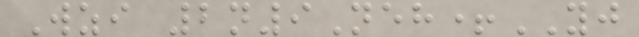Wzi 2n9Neh+YJ
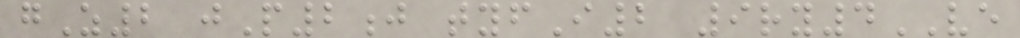gZ2 jP2j tyfI2 9ry4VE
